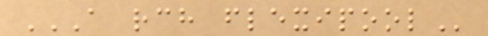A RCH FLEXIPOOL
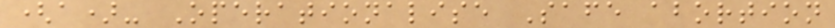(a)- Operationalise Safe abortion
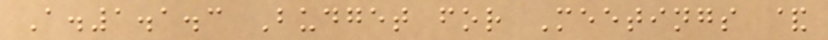A.1.1.3 Budget for Meetings &
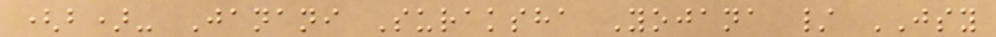(b)- Janani Suraksha Yojana / JSY
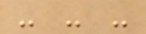- - -
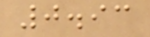0.93
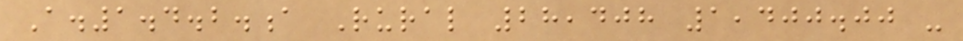A.1.4.2.a Rural 28,408 1,400.00 -
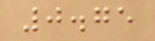0.75
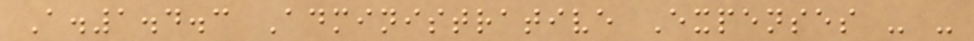A.1.4.3 Administrative Expenses - -
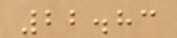22.83
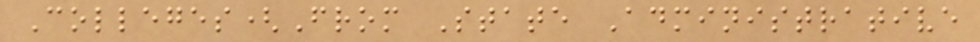Colleges(From State Administrative
